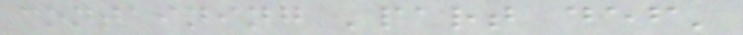containing 'part def'
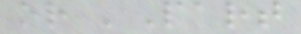or 'Part
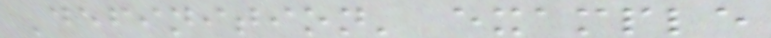Definition' example
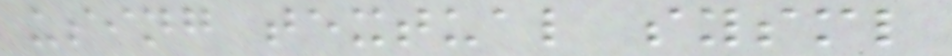using textual sysml
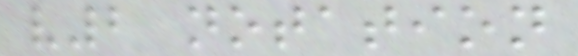v2 notation
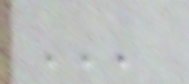'''
